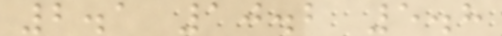2.1 10.2 5.8
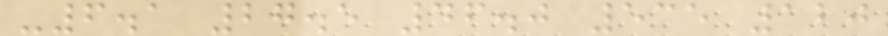-6.1 27.5 46.0 535 120
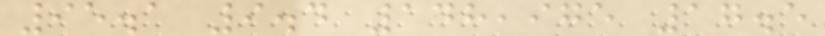95.1 9.4 148,975 17.5
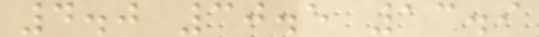4.0 30.5 13.9
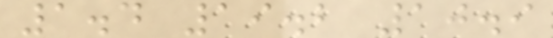1.4 19.2 10.9
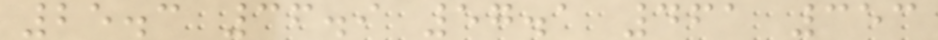25.3 36.9 57.1 461 353
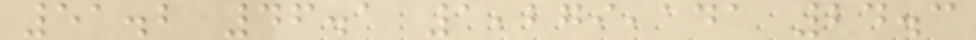51.2 46.1 1,279,141 24.3
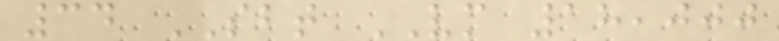34 SBT VM 18,000
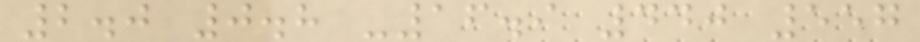2.0 0.8 -16.9 440 557
